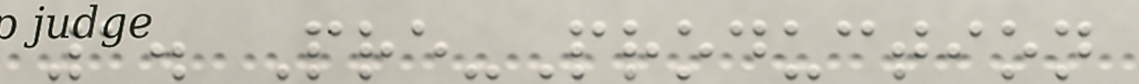1. Pre-Production
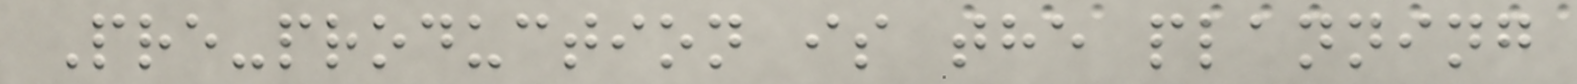Pre-production is the planning
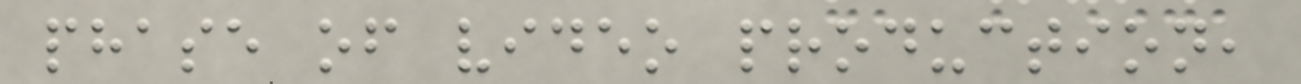phase of video production,
